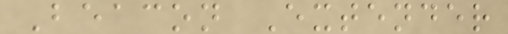Beacon Extender
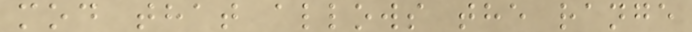mod that allows the range
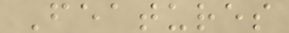Features
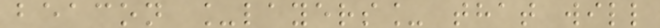beacon _layers_ that will
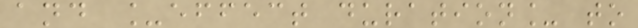and _effect duration_ to
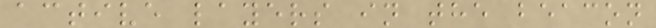active layers in the beacon
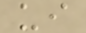ui
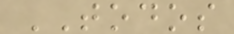TODOS
